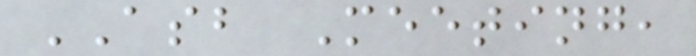ASB Meeting,
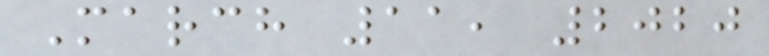March 11, 2020
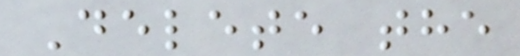Delete the
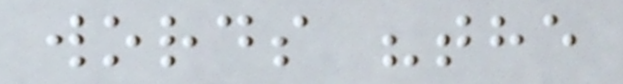words "the
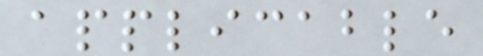applicable
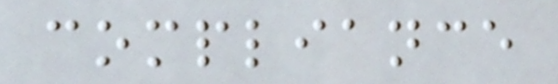compliance
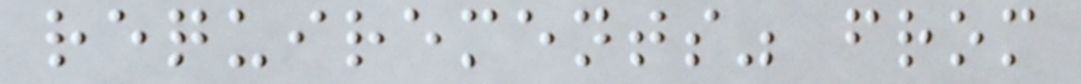requirements" from
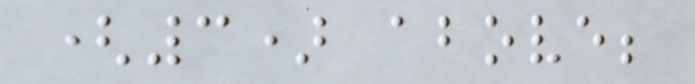(3) above;
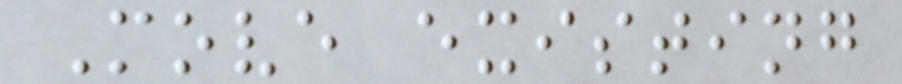Move existing
